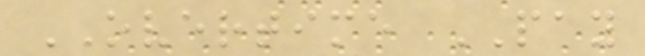OVERTIME PAY
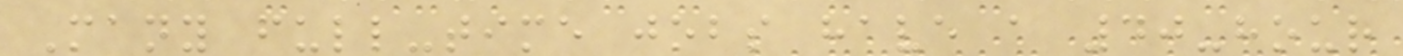Many full-time jobs have a 40-hour
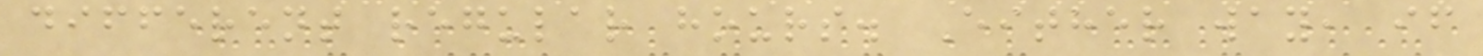different regular hours. Either way, if
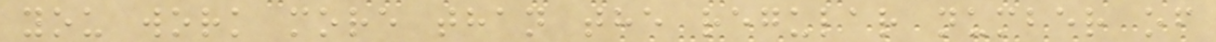you work more than the regular number of
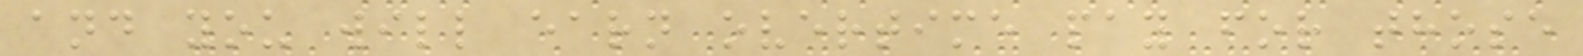and you will earn overtime pay for those
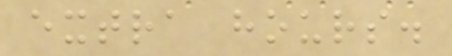extra hours.
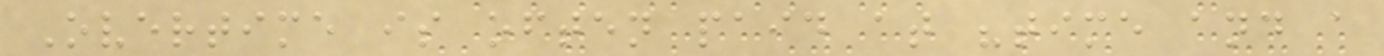Overtime is often paid at "time and a
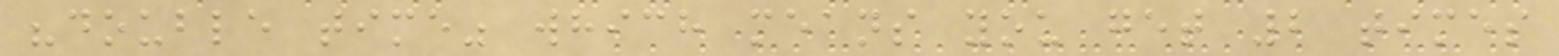"double time" which means you get 2 times
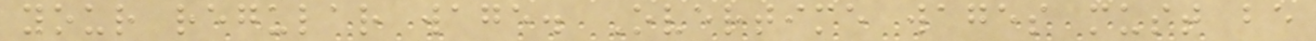your regular wage. Overtime wages must be
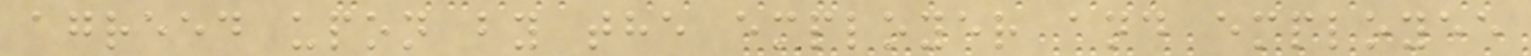agreed upon by the employer and employee
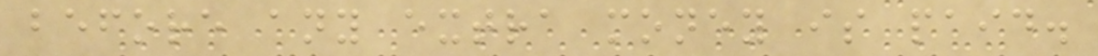before any extra money is paid.
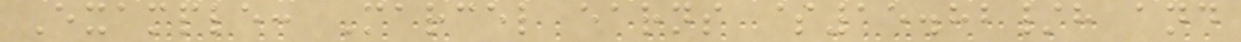Example: Marcel earns $15.82/h and
